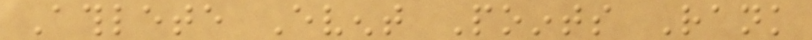Athlete Event Points Rank
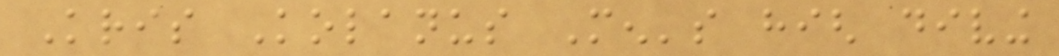Kris Kolanus Men's high diving
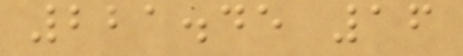221.45 16
